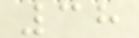38
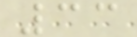33
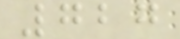727
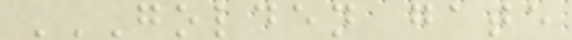GOLDEN GATE
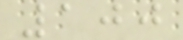100
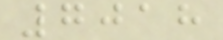7018
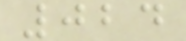024
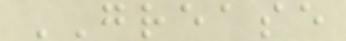GREASE
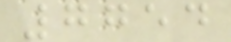7754
